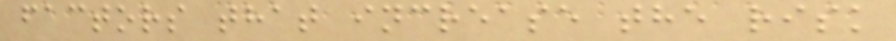factors that increase the risk
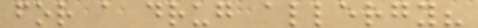for a drug allergy?
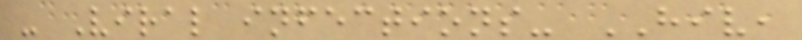- Viral infections- HIV,
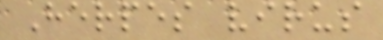Herpes virus
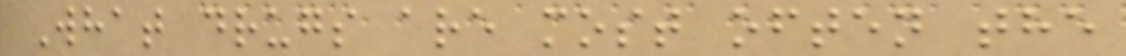What drugs are most often the
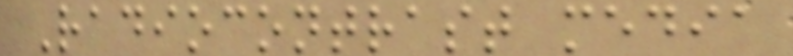Radiocontrast media
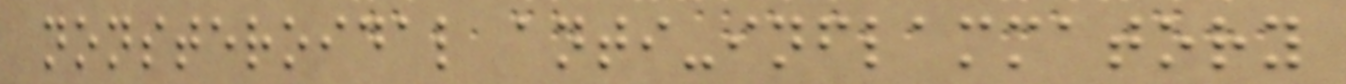nonsteroidal anti-inflammatory
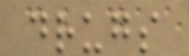drugs
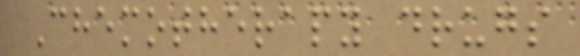Chemotherapy drugs
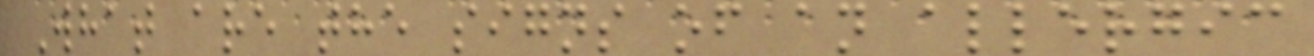What are the signs of an allergic
